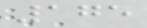175
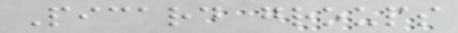Picard groups
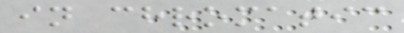in chromatic
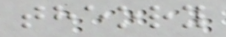theory
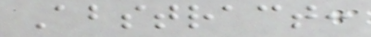Abstract:
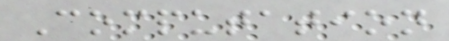Computation
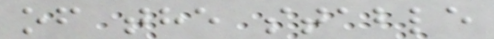of the stable
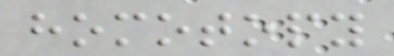homotopy
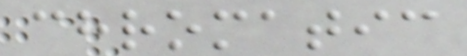chromatic
